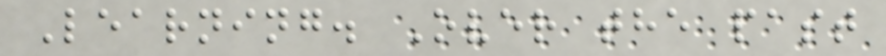Learning. Over the past
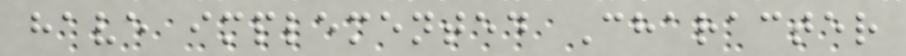have implemented Character
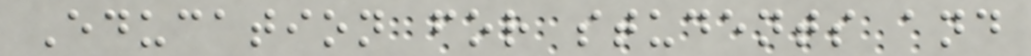Education for students and
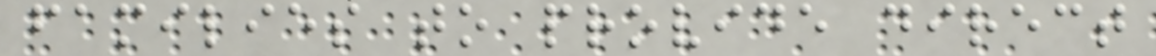families to provide direct
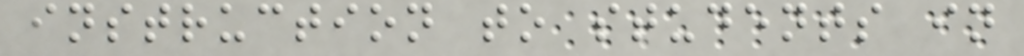instruction to students in
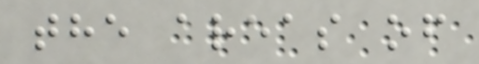the areas of
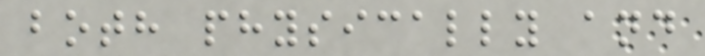both physically and
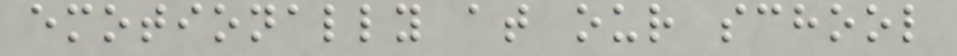emotionally at our school
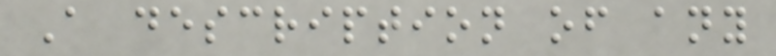A description of any
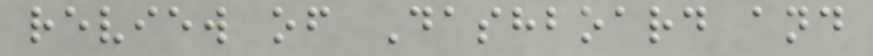review of Dashboard and
